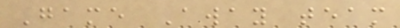Game Away team
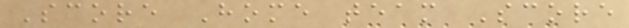Score Home team Score
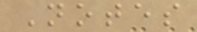Notes
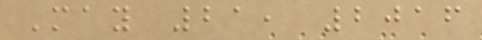May 21, 2016
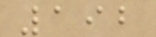192
